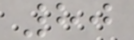80
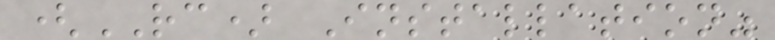(RC) Installation"
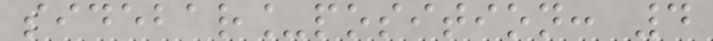sidebar_position: 4
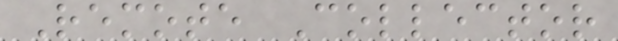Remote Collector
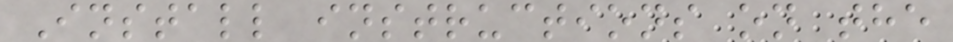Install instructions on the
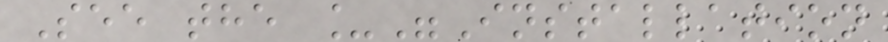See the _"Installation
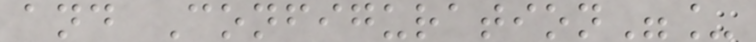and Configuration"_
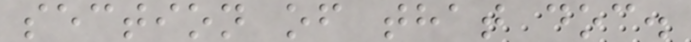section of that doc.
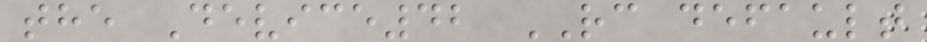the Device42 RC default
